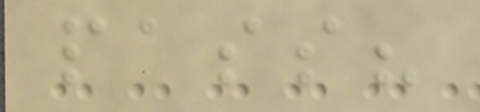pass?
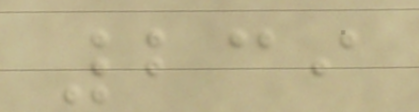239
